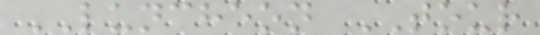LUNCHEON TOUR
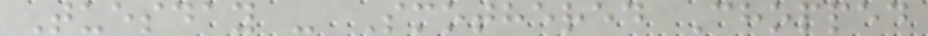Tuesday - Smothered Chopped
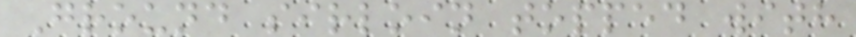Ground sirloin topped with
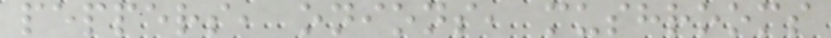peppers, onions, mushrooms
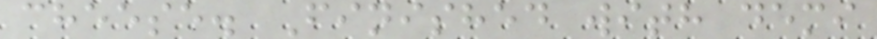cheese. Finished with demi
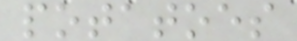potatoes
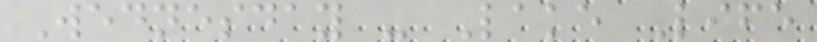Wednesday - Lake Life
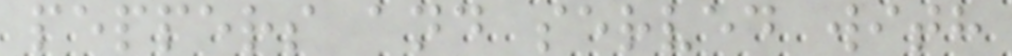peppers and served with
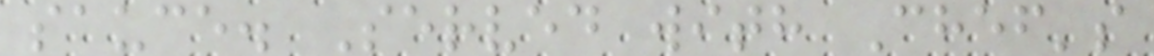sauce. Served with Chef's
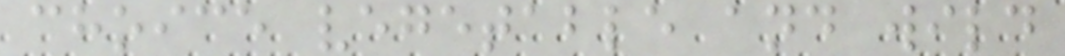choice vegetable and wild
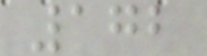172
